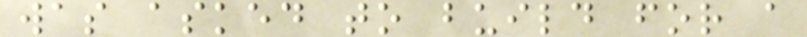was asked to build for a
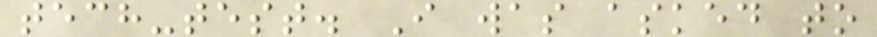tech-test. I was asked to
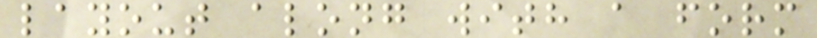layout along with a form
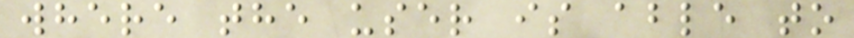where the user is able to
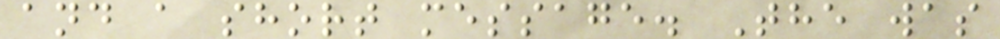and a short message. The was
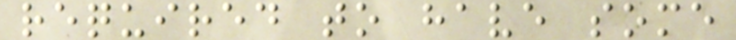required to have some
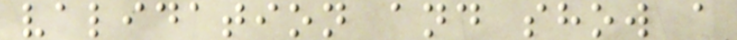validation and show a
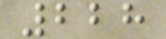228
